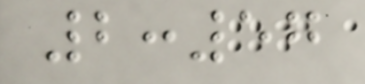2:57
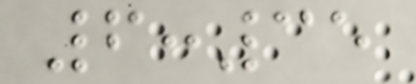6:35
